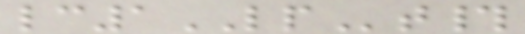lc1LPt#
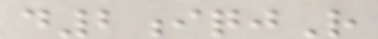d2iqjR
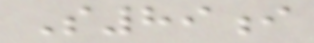S89i
